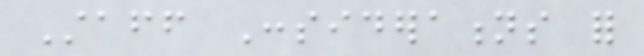Staff Considerations for
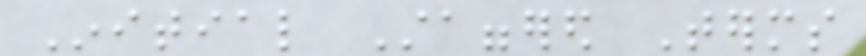Initial Staggered Terms
